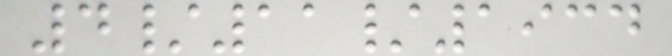4/11/1934
